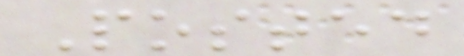Posted
